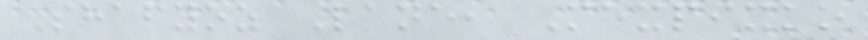Shafyoz Lane, Mexpixko
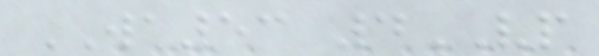WA53 4VP
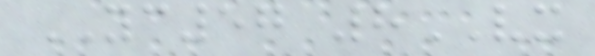YC57 8VX
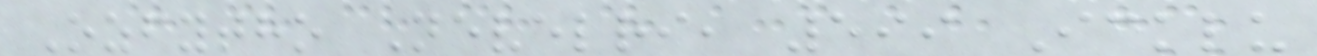Ozfytho Nevelri, 599 Icklu
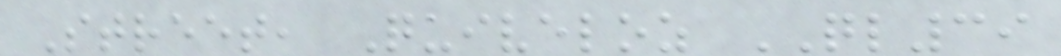Street, Quiveloz QL39
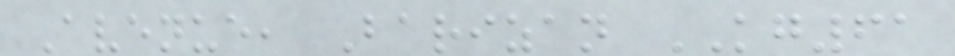Avenue, Barizan KG61
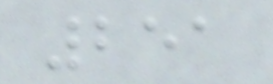251
